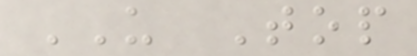US Top
